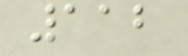112
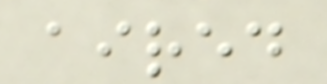aired
